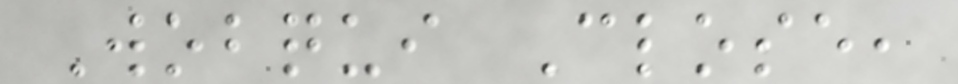Wobqui Close,
